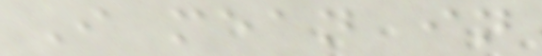I mean in
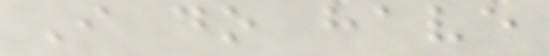I do have
